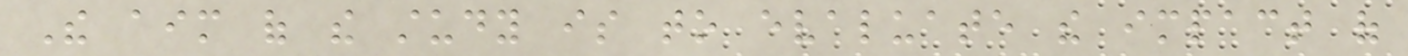The aim of the study is to evaluate the impact of
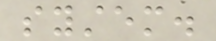system.
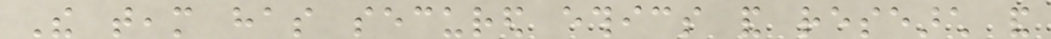The team has secured ethics and research and
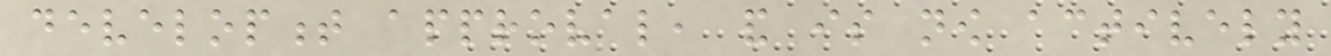development approval, and is now actively
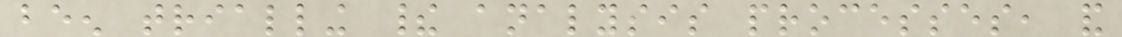been trialling their analysis processes, and
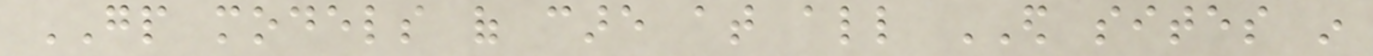GP models of care at all ED sites in
